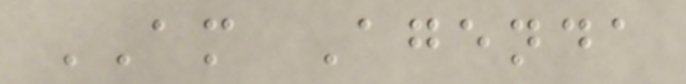AM Agenda
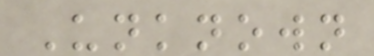Unknown
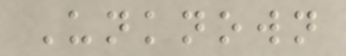Unknown
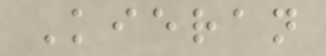Kieran
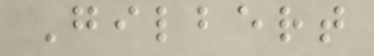Gilbert
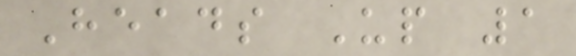Heads Up 1
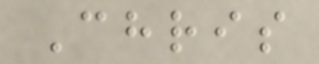Chris
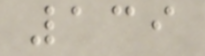139
